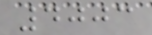4003
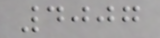4007
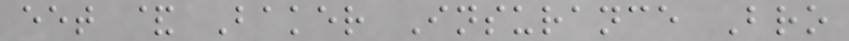eet & Baker Insurance Bro
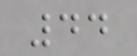44
